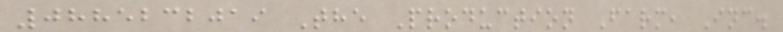0885232019 The Production Farm, Inc.
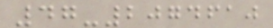47-2074610
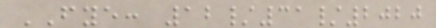FYE: 12/31/2020
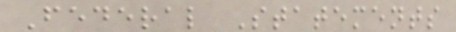Federal Statements
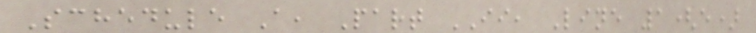Schedule A, Part II, Line 1(e)
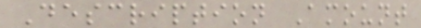Description Amount
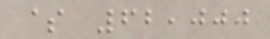$ 62,000
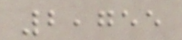2,755
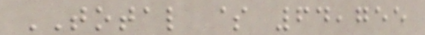TOTAL $ 64,755
